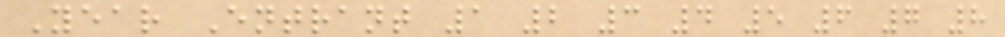Year Entrant 1 2 3 4 5 6 7 8
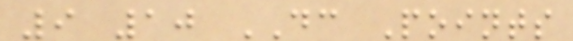9 10 DC Points
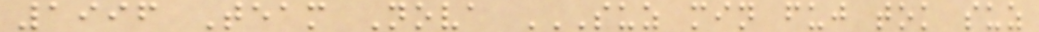1996 Team Nova SUZ MIN FUJ TOK SUZ
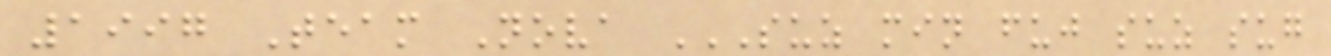1997 Team Nova SUZ MIN FUJ SUZ SUG
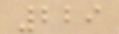229
